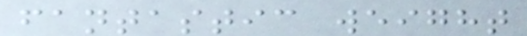fantastic weight
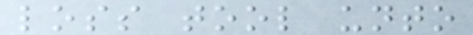loss tool unto
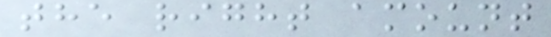the right amount
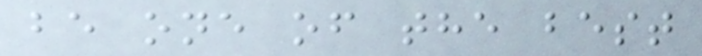be one of the best
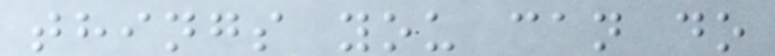things you can do
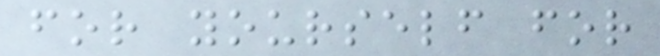for yourself for
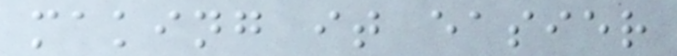making it easier
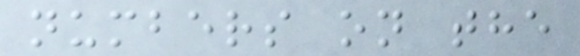numbers on the
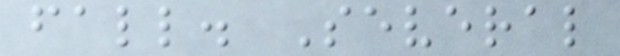fall. Several
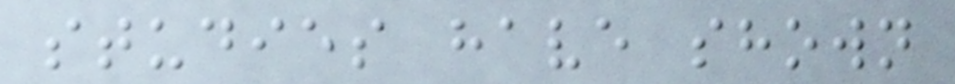studies have shown
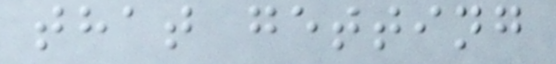that getting
